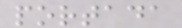portada
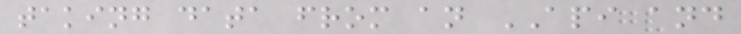taking data from an API and
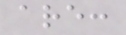are:
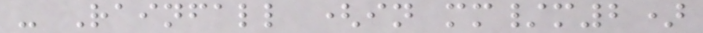- Rainfall (in mm/m2)
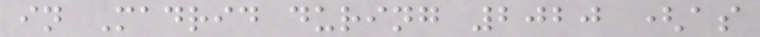in Madrid during 2020 (as
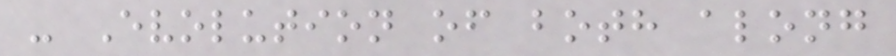- Evolution of both along
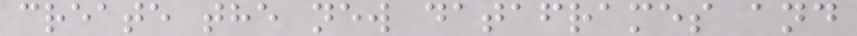create the new dataframes and
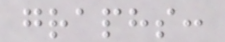graphs:
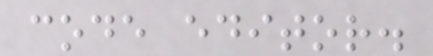code editor.
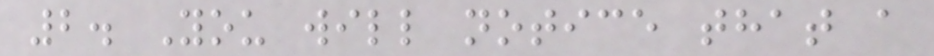2. You will notice that a
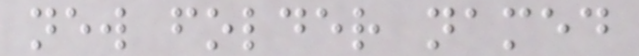new folder named
